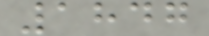1847
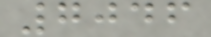7046
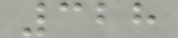328
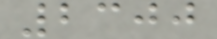2300
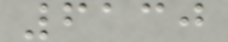6130
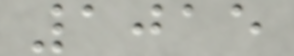1015
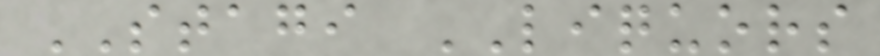STAGI LIQUORS
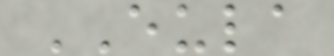EULA
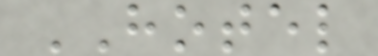HOTEL
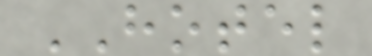HOTEL
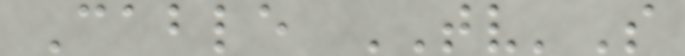Cable TV'S
